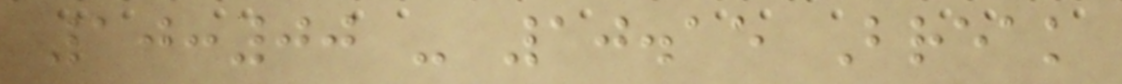10:00 - 10.15 Break
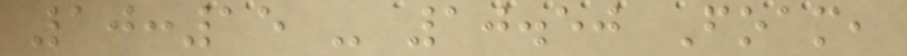10:15 - 10.50 Foam,
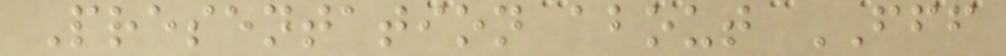Presentation about FFF
